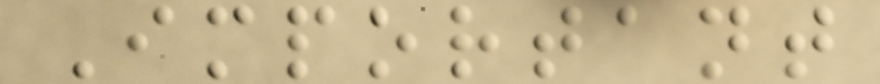Important
